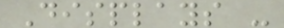Displays -
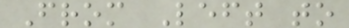From Left to
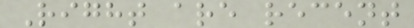Right are recent
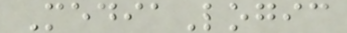MediaLogic
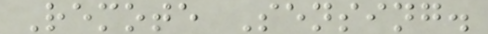Remote Sensing.
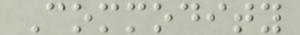Commodity
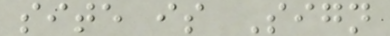site is Sign
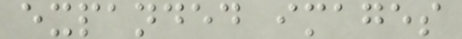expanded images
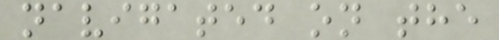navigated on the
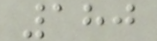180
